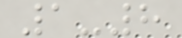1-8
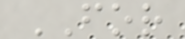FOR
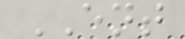ENT
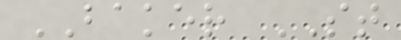BAKER ST
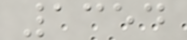1354
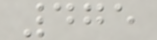475
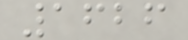1626
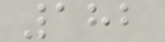182
